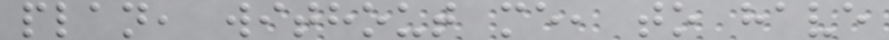plan, without me, to have
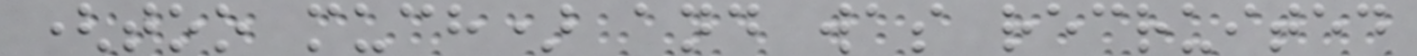(too much) and was recruited
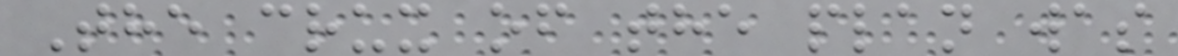The crux of the plan was
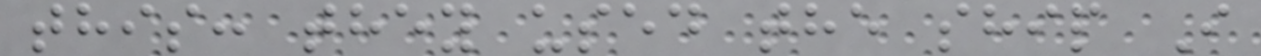this: they used the ship I
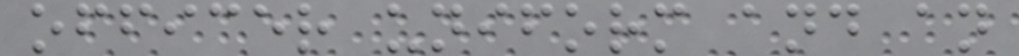officer uniform and an
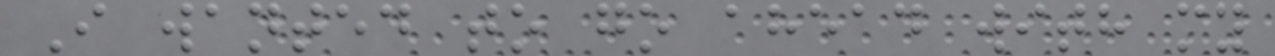I wanted to go ahead with my
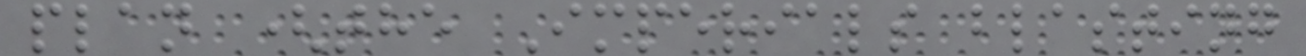plan (the Imperials blasting
